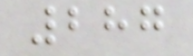287
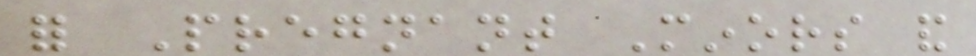for Pregnant Minors and
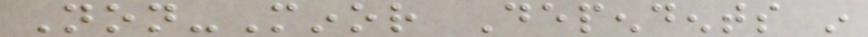Non-Minor Dependents in
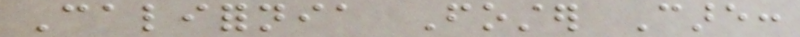California Foster Care:
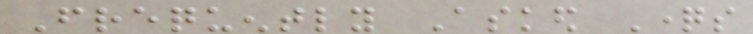Frequently Asked Questions
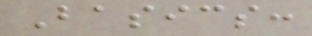Basics:
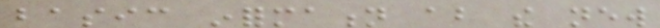basic information about the new
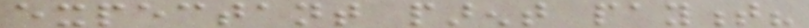expectant parent payment?
